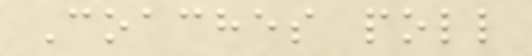Coaches poll
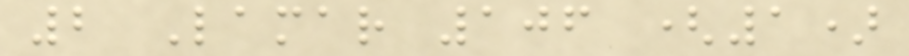2 Lamar 106 (1)
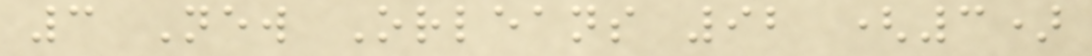3 New Orleans 92 (3)
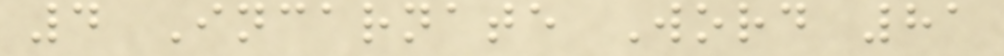4 Incarnate Word 81
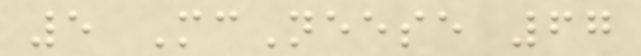5 McNeese 67
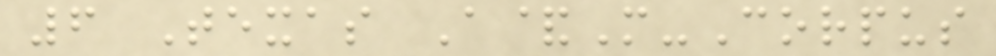6 Texas A&M-Corpus
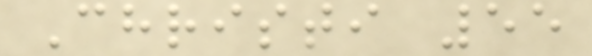Christi 55
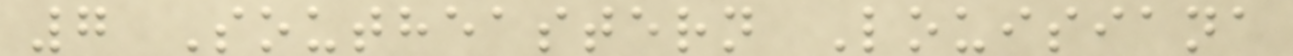7 Southeastern Louisiana
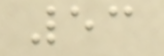53
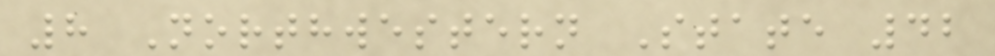8 Northwestern State 42
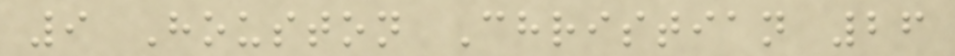9 Houston Christian 26
